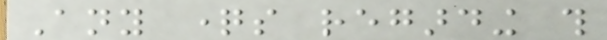Any questions regarding this
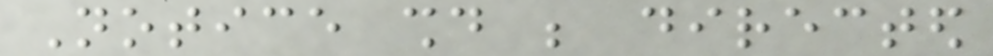Notice should be directed
